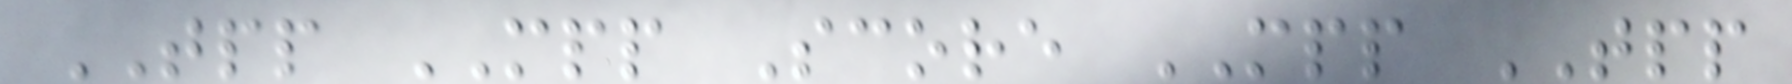TPP MPP Score MPP TPP
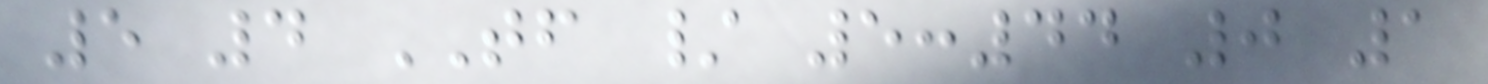5 4 TF / 5:44 0 1
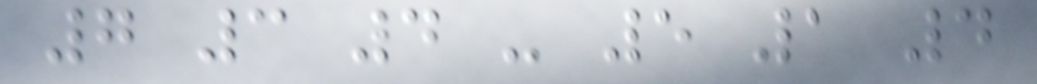7 3 4 - 5 1 4
